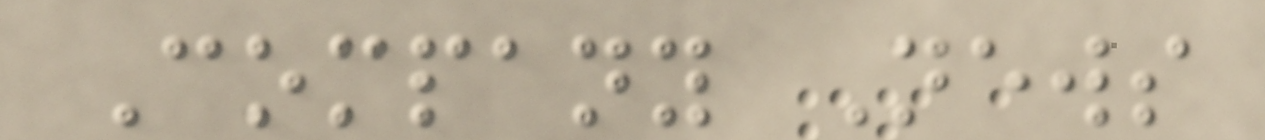Company News
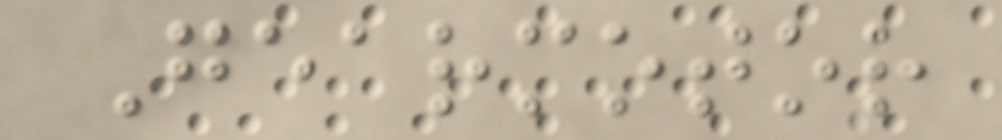Gearmotor
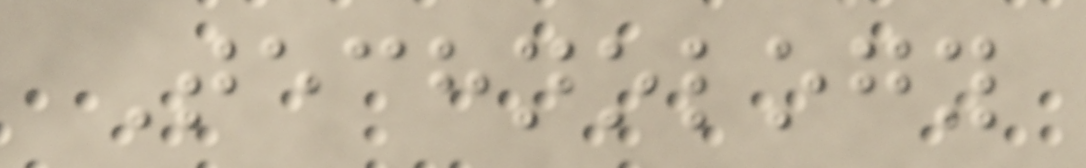Technology
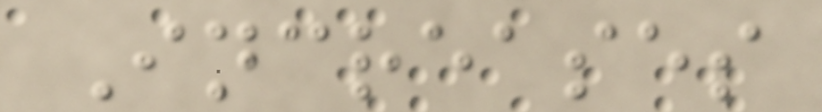Increases
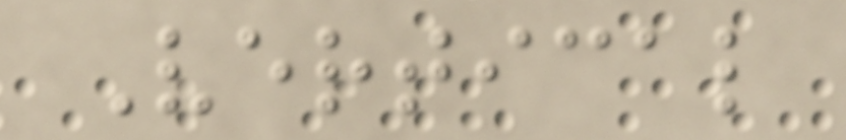Vertical
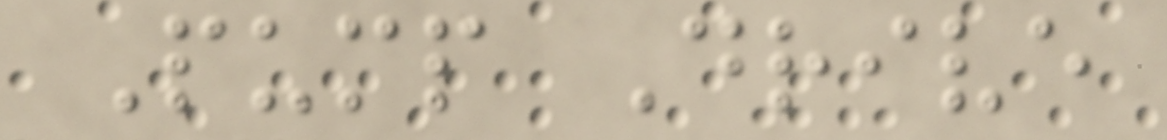Pump Drive
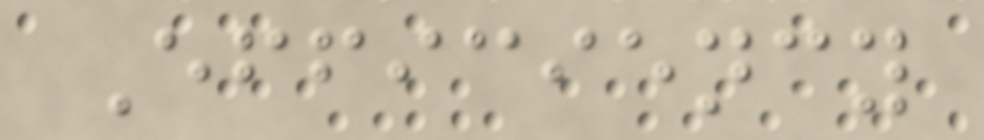Efficiency
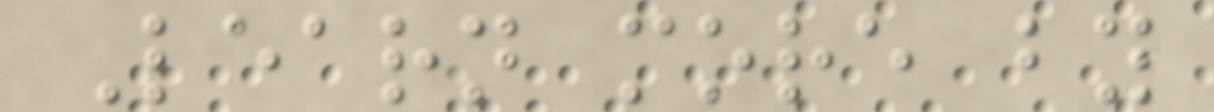Learn more by
